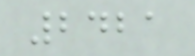2421
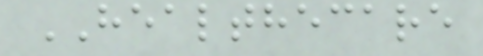HEALTHECARE
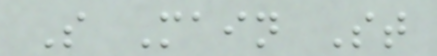S Main St
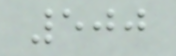500
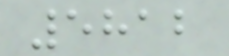5812
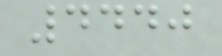4440
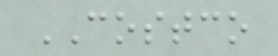COSTCO
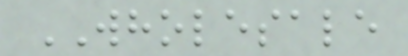WHOLESALE
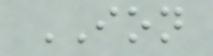ION
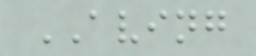AVING
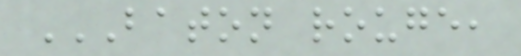BATON ROUGE,
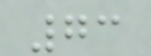73
